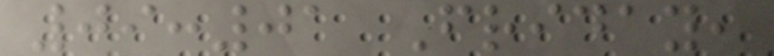09:01 Friday,
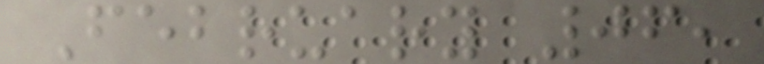February 06,
